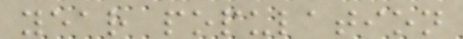year population
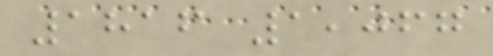1816 1,067
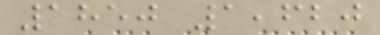1850 1,620
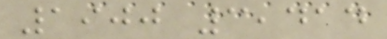1900 3,414
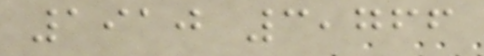1910 3,766
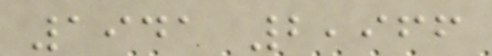1941 2,966
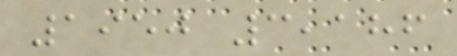1950 3,186
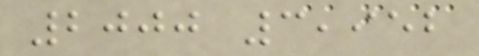2000 3,952
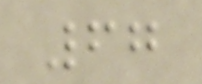67
